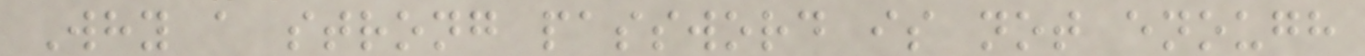Why a strong password is not enough
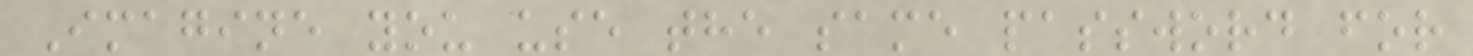Imagine you use the same password for
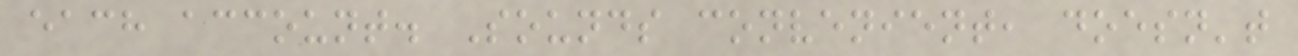each account. Sounds convenient, doesn't
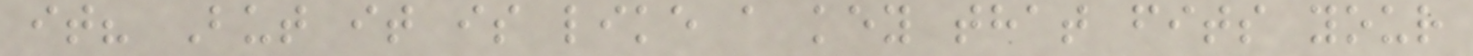it? But it is like a key that fits your
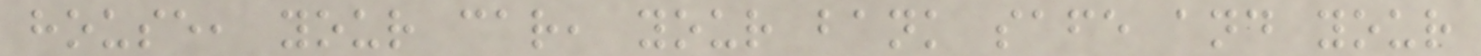house, your car, your bank safe and your
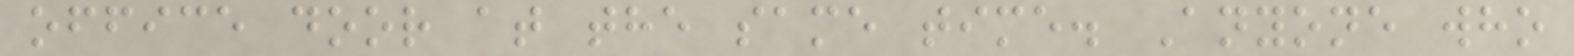office door at the same time. Anyone who
